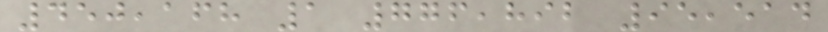450,168 1 776,892 95,514
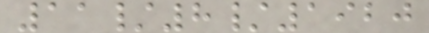11/8/1920
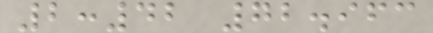2:42 72.963
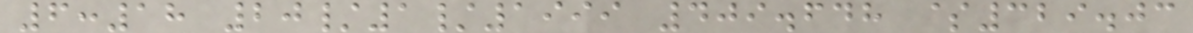6:18 20/1/1999 409.648 $329.03
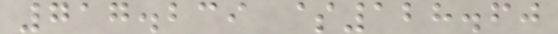717.239 $128.60
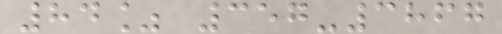84% 357-3867
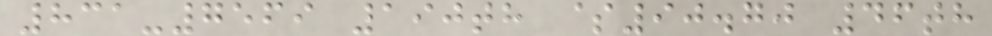831-7569 190th $90.70 46th
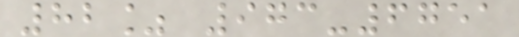82% 973-6751
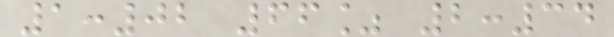1:02 66% 2:34
